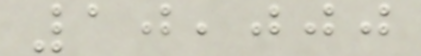10,000
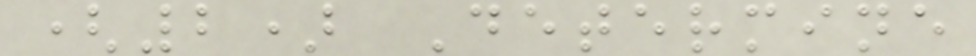(2) Determine
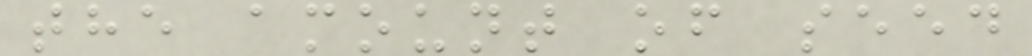the amount of seed
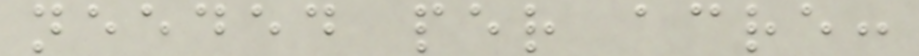needed per acre:
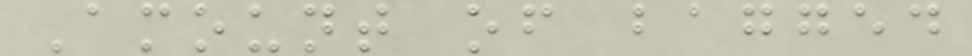Amount of bagged
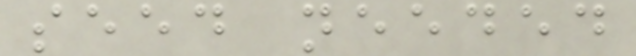seed needed
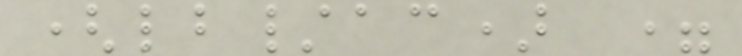(lb/ac) =
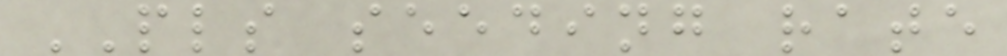PLS seeding rate
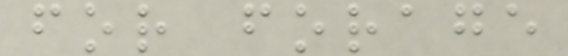for forage
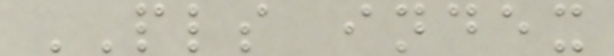PLS index
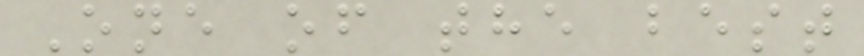One of the best
